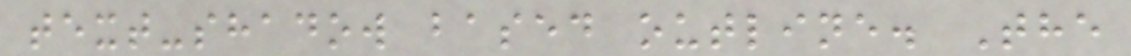text-shadow based outline. The
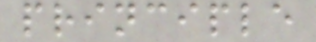principle
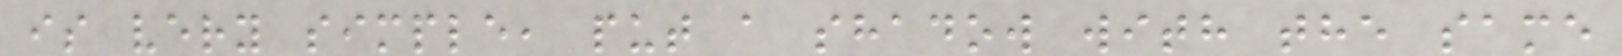is very simple, put a shadow with the same
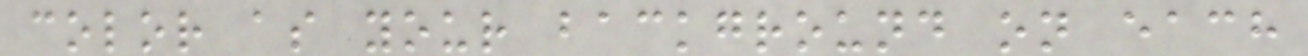color as your background on each
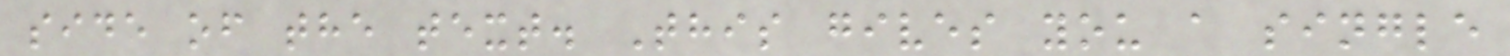side of the text. This gives you a single
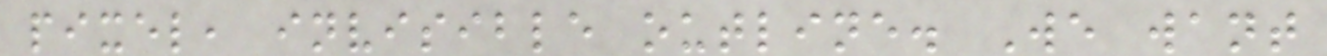pixel, invisible outline. We want
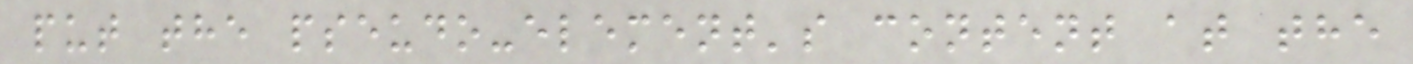put the pseudo-element's content at the
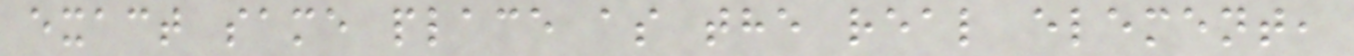exact same place as the real element,
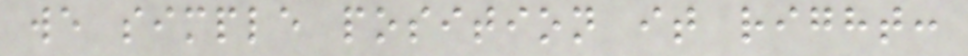we simple position it right:
